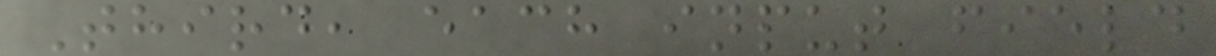Third, each input field
